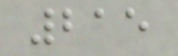215
